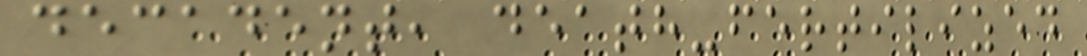decadent, death-fertilized
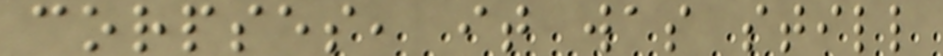corpses, it was still
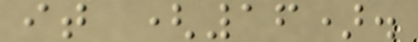it (16).
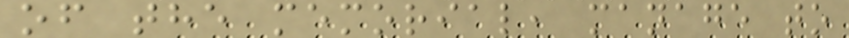of the memorial, manage to
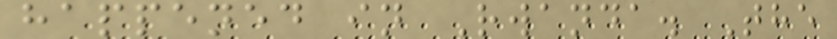happened in Rwanda. The
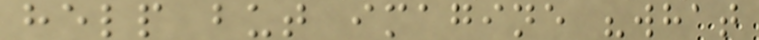help but imagine "what
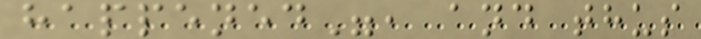happened", and thus
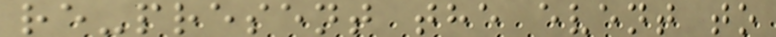re-present the event to
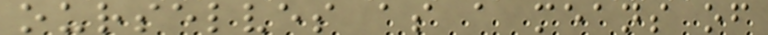ourselves as a means of
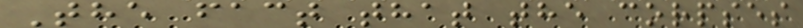The fact that the corpses
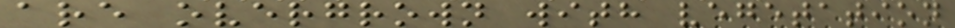are overgrown with vegetation
